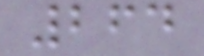264
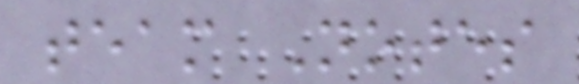team Notes
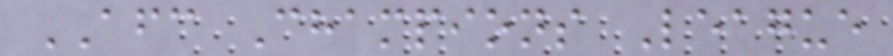AFC Champions League
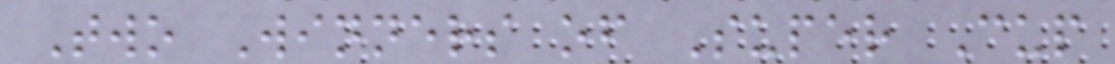Two Winners of Super Cup
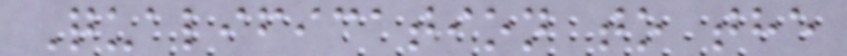Qualification to the
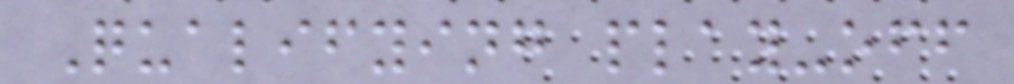Qualifying play-off
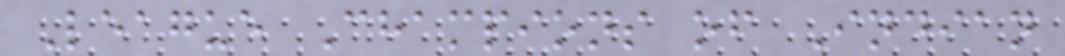League Champions of Indian
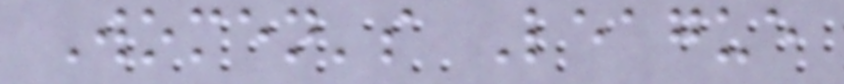Women's League
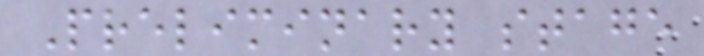Preliminary stage
